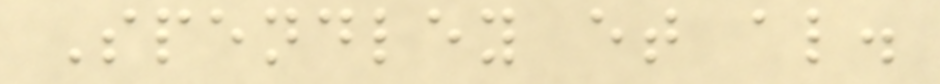Spendley et al.
